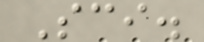Sci.
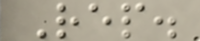Rep.
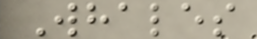Whales
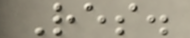Res.
